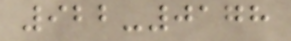922-0178
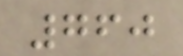760
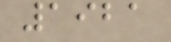1921
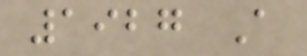1927 A
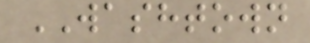WASHTOWN
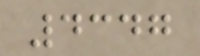4347
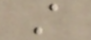A
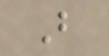B
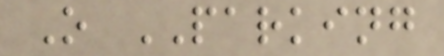O PARKING
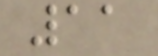11
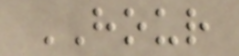HOUR
